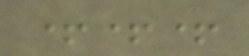+++
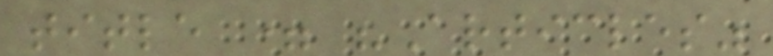title = "Articles"
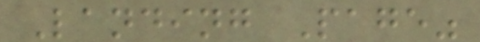Landing Page"
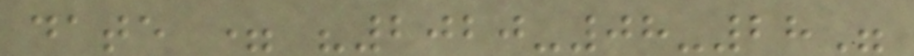date = "2020-08-28"
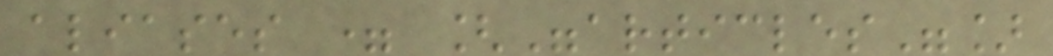aliases = ["articles"]
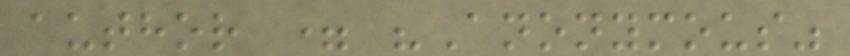author = "Anonymous"
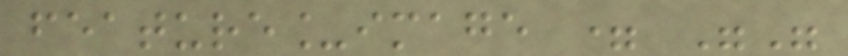feature_image = ""
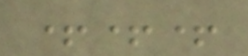+++
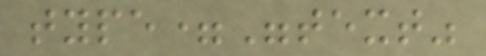type="text"
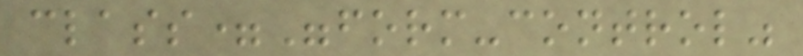class="form-control"
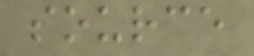source
